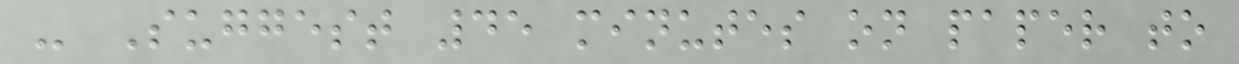- Suggest 45 minutes on paper to
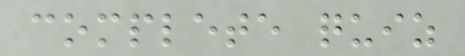complete quiz
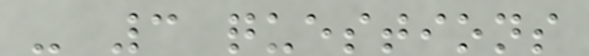- 3 questions
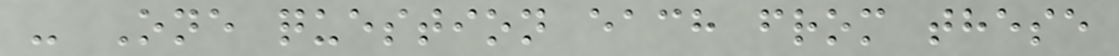- One question each from these
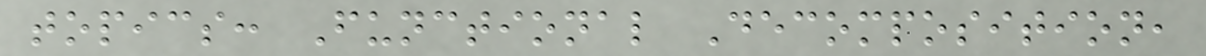topics: Functional Decomposition,
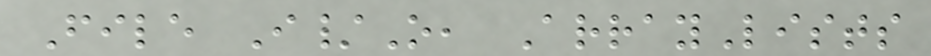File I/O, ArrayLists
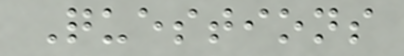Questions
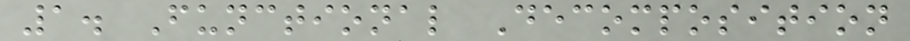1. Functional Decomposition
